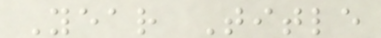Year Title
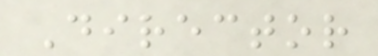Director
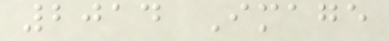2014 Image
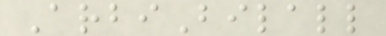ArbiBilall
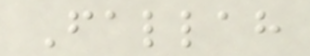Fallah
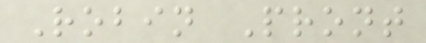Robin Pront
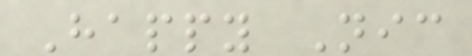Happy Nic
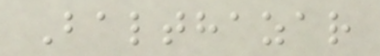Balthazar
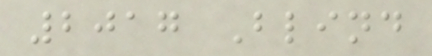2017 Blind
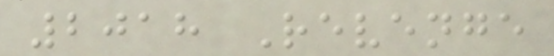2018 Revenge
